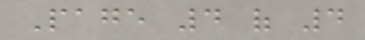Page 4 of 4
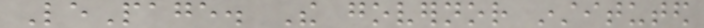LePage. The governor instituted
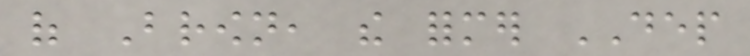of Brown, the former DEP
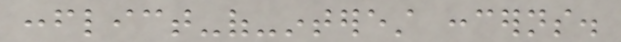conflict-of-interest concerns.
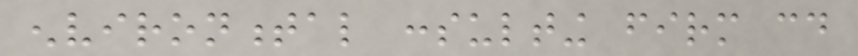environmental consulting firm could
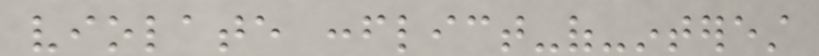violate conflict-of-interest
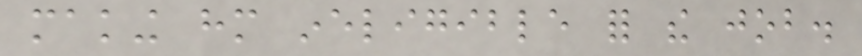making him ineligible for the job.
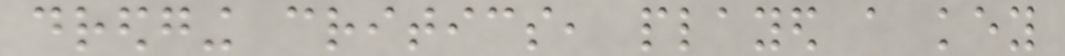dredging critics, played a key
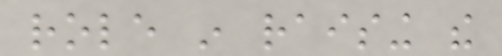role in raising the
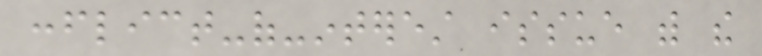conflict-of-interest issue with the
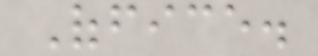Office.
